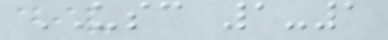USC 1-1
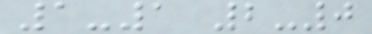1-1 2-0
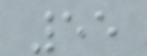55
